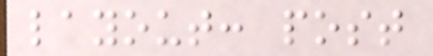layout: post
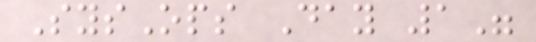SysOps Day 1"
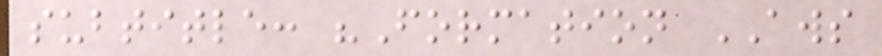subtitle: "Formation AWS
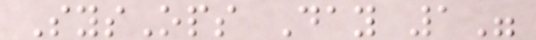SysOps Day 1"
